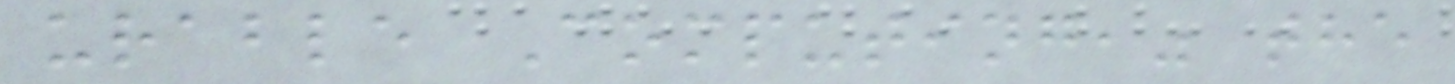urable Computing," the
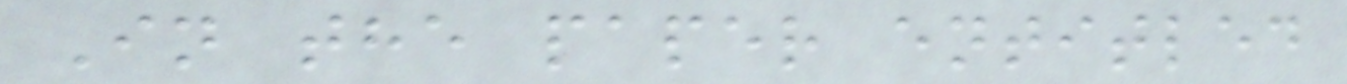In the paper entitled
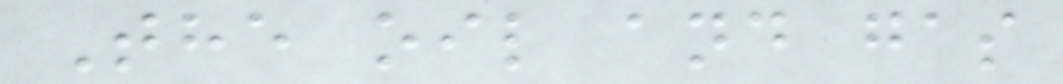The oil and gas
